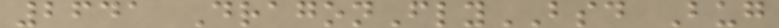2641 DragonFlyBSD Bug
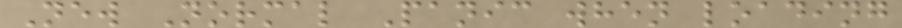New Normal Panic when loading
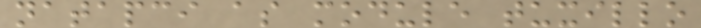natapci as module tuxillo
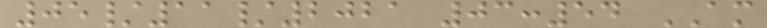05/11/2021 03:54 AM
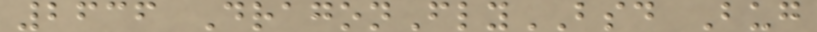2636 DragonFlyBSD Bug
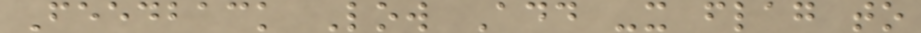Feedback Low Add -x flag to
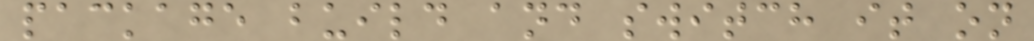package build and switch it on
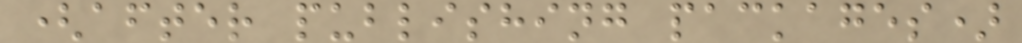(after publishing packages)
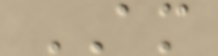AM
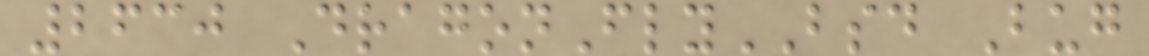2630 DragonFlyBSD Bug
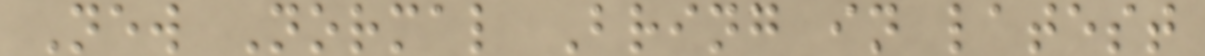New Normal Bring in latest
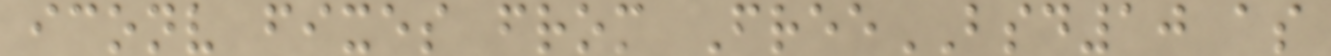iconv fixes from FreeBSD10 as
